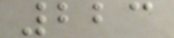223
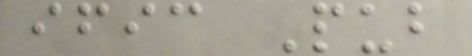ific Pub
